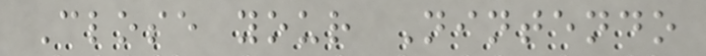Close your Nintendo
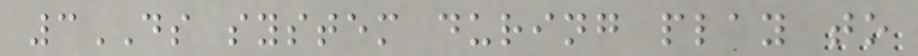3DS system during play to
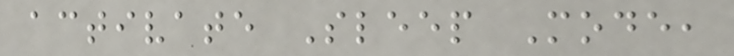activate Sleep Mode,
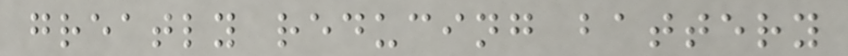greatly reducing battery
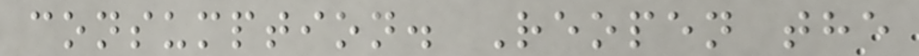consumption. Reopen the
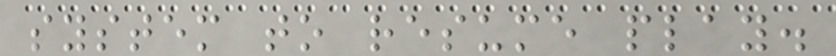system to resume play.
